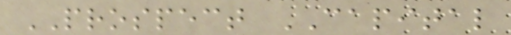PROSPECT CAPITAL
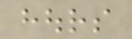hours
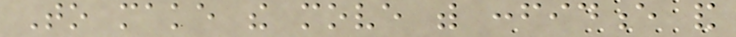To make the move with confidence and
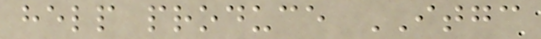help produce ITGC
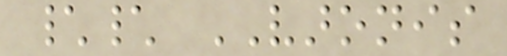\\ VARONIS
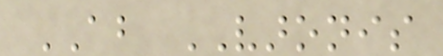ABOUT VARONIS
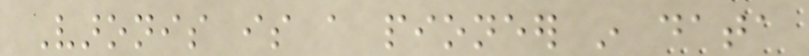Varonis is a pioneer in data
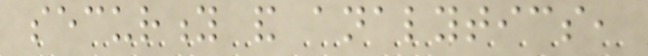security and analytics,
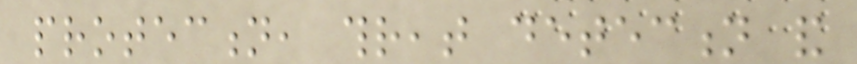protection, threat detection and
